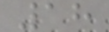18
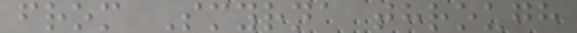from Smyrna through
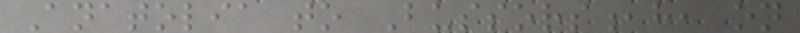Anatolia to Bussors,h, on
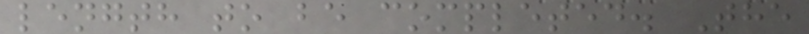length to be completed. The
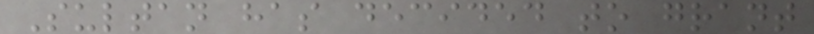Sultan has decided to grant
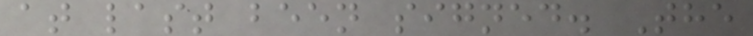at last been signed. The
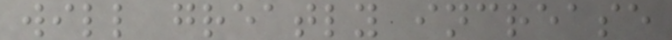will greatly increase
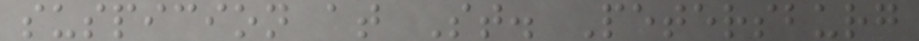suspicion at St. Petersburg
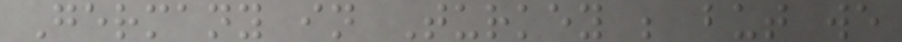Germany in Turkey ; but we
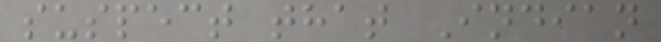suspect that Indian
